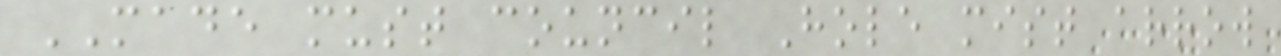MADE must council Hole mist arrow
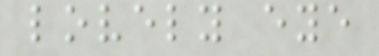lovely eye
